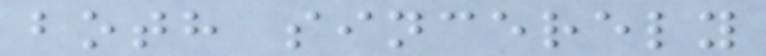both sincerely
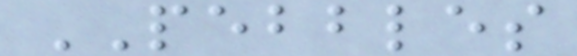PEBBLES
